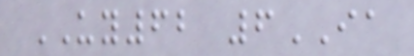UY62 6IA
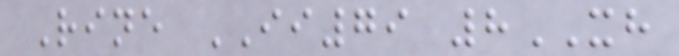Rine II79 8XH
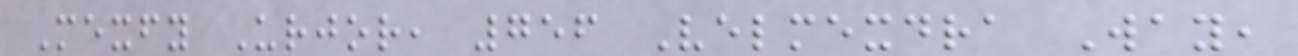Mexfy Urjor, 756 Velmexdra Way,
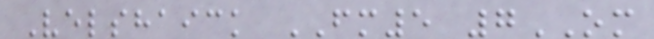Velshaick FM5 7OM
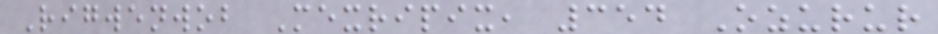Rigwenwob Mexripix, 354 Ozurur
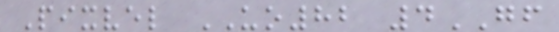Pixvel UO82 4GF
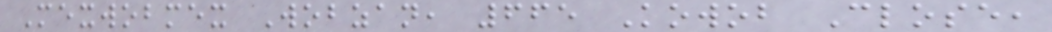Mexwobmex Wobzan, 665 Kowob Close,
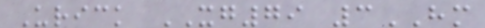Urick XG79 3HM
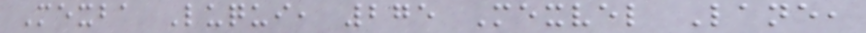Mexba Luqui, 275 Mexvel Lane,
